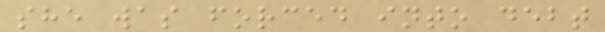she was forced into debt
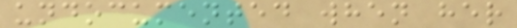undocumented when her
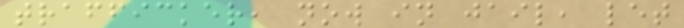trafficker, now in jail, let
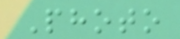Photo
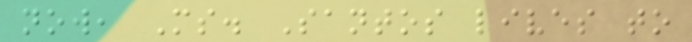now, Ms. Santos lives to
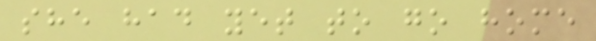she had yet to go home
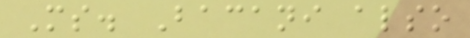Ms. Bacani also
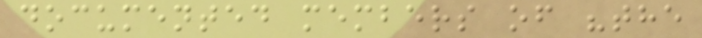documented members of "the
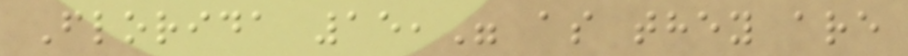Florida 15," as they are
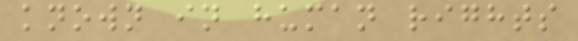known in human rights
